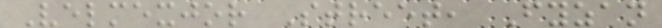Velmexjor Street, Fyzan
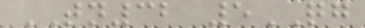TN32 5QG
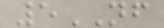5NF
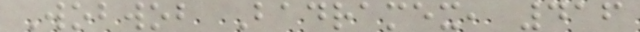Wobwob Badramex, 416
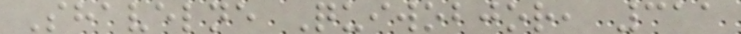Shavelne Quiwobjor, 311
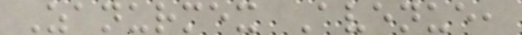Zanurmex Avenue,
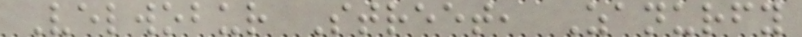Velwobur Street, Zanurfy
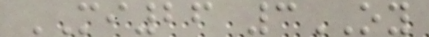MI26 3OY
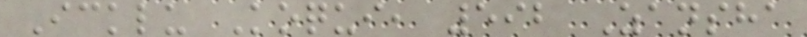Icklu Koqui, 592 Zansha
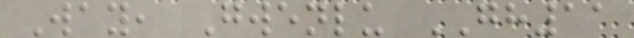Way, Gwenlu GH11
